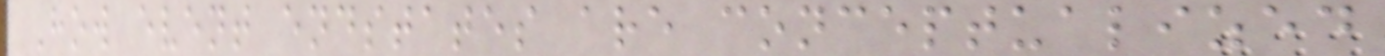How event endstates are conceptualized
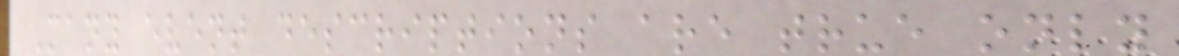Many event descriptions are true only
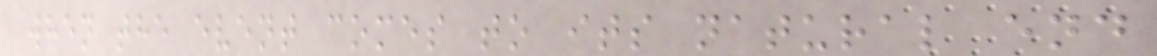when the event comes to its natural end
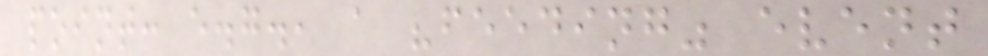point: e.g., a "feeding" event
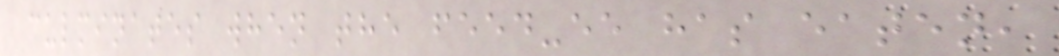culminates when the feed-ee has eaten,
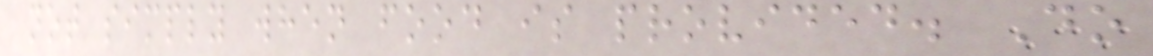not simply when food is provided. Do
